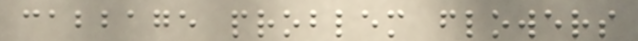cabbage problem flowers
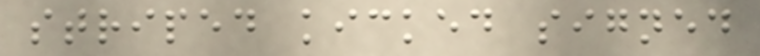striped kicked signed
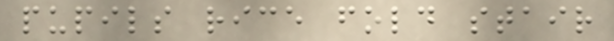pupils rice fold stair
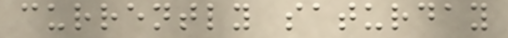currently saturday
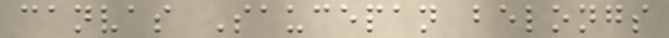canvas Saucepan belongs
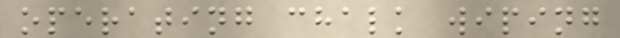operating chalk wiping
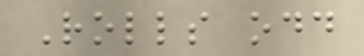Rolls odd
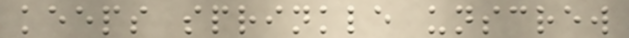keeps sprinkle unscrew
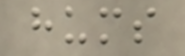hums
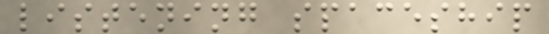listening spaceship
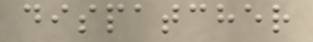dispatcher
